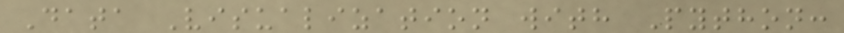Data Visualization with Python:
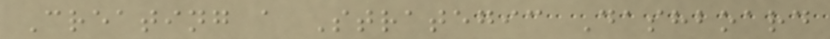Creating a Strategic Dashboard
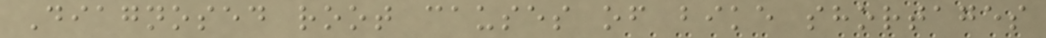Diagnosed root causes of bike shortages
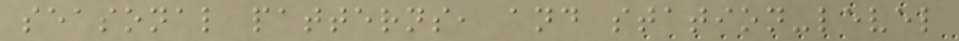seasonal patterns, and station-level
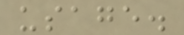usage.
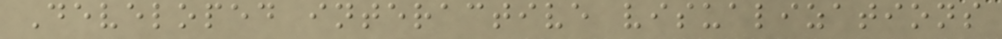Developed interactive visualizations
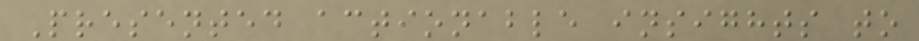Presented actionable insights to
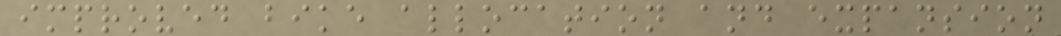improved bike allocation and expansion
